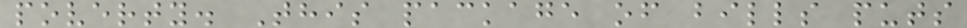poverty. This package of bills puts
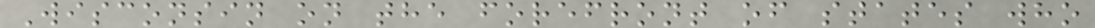Wisconsin on the forefront of states who
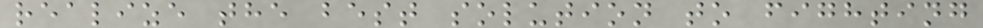realize the best solution to fighting
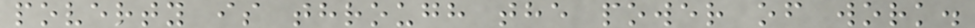poverty is through the power of work.
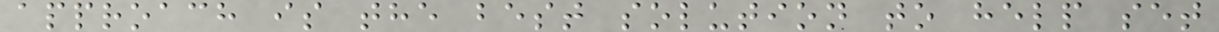approach is the best solution to help set
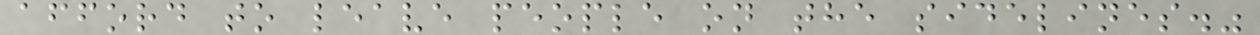afford to leave people on the sidelines."
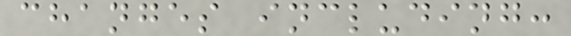changes including:
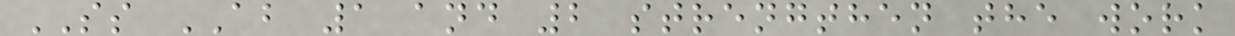SS AB 1 and 2 strengthen the work
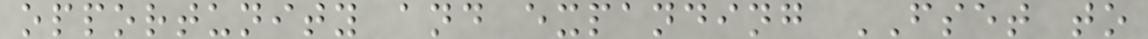opportunity and expanding FSET to
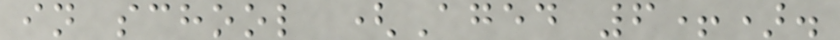in school (Aged 6+).
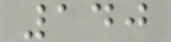140
